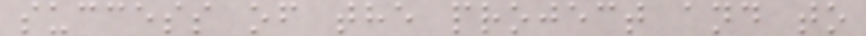success of the project and to
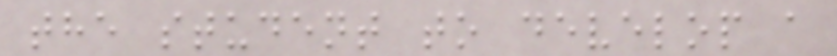the student to develop a
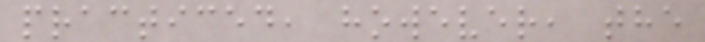practiced, however, the
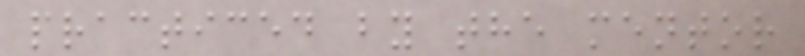practiced by the mentor
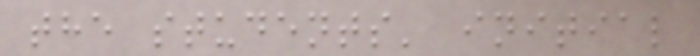the students' initial
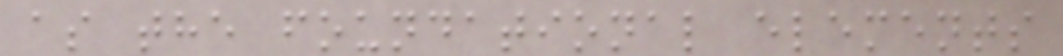as the foundational elements
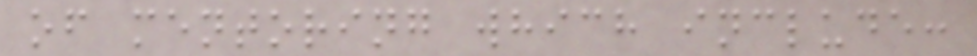of mentoring which include:
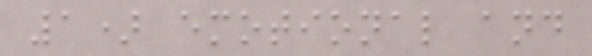1) emotional and
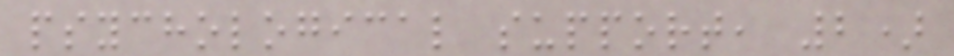psychological support, 2)
